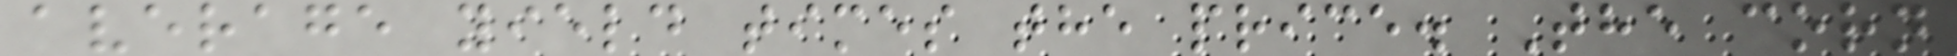average yield times the price. The corn
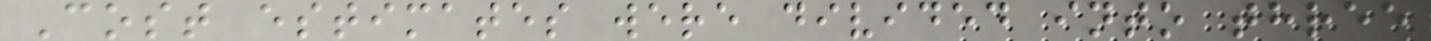Cost estimates were divided into three
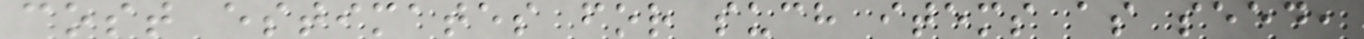cost estimates for such items as seed,
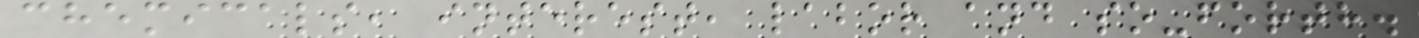chemicals, interest, labor and so-forth.
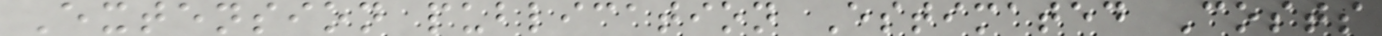Extension publication Estimated Costs
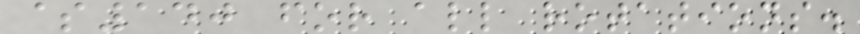$140 for all rotations.
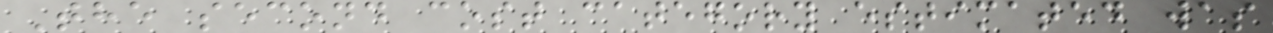The second cost category estimated was
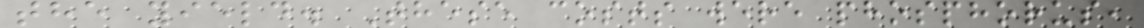the yield. These costs were phosphorus,
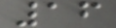16
